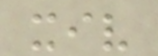xiv
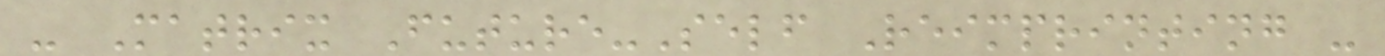- Matrix Future-Self Reimprinting -
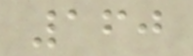160
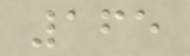165
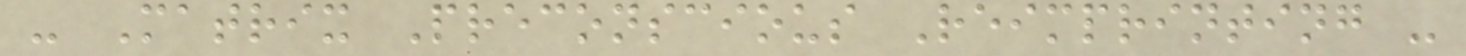- Matrix Preconscious Reimprinting -
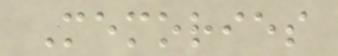Memories
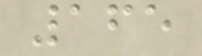165
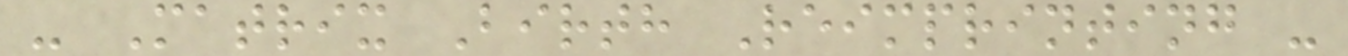- Matrix Birth Reimprinting -
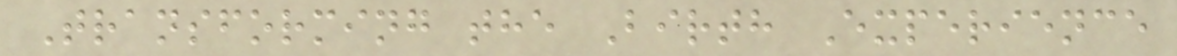Transforming the Birth Experience
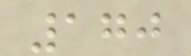170
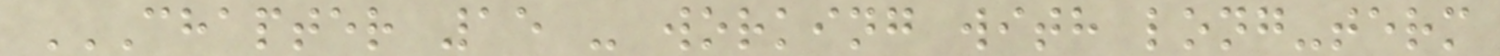CHAPTER 15 - WORKING WITH LONG-TERM
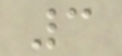3
